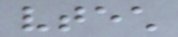vtech
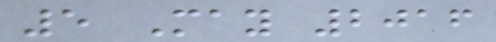5 May 2016
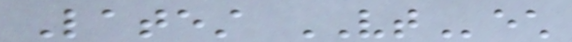Latest VTech
